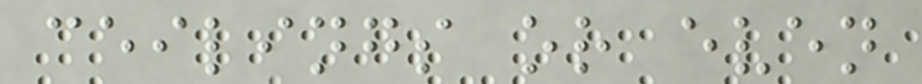ceilings or even
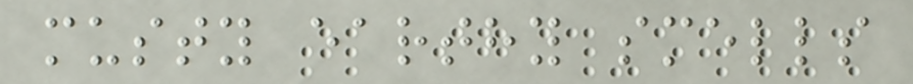musty earthy smells
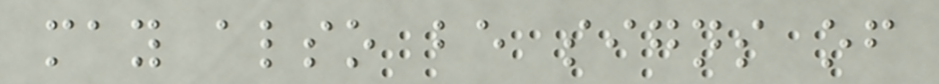may also be signs of
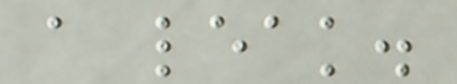a leak.
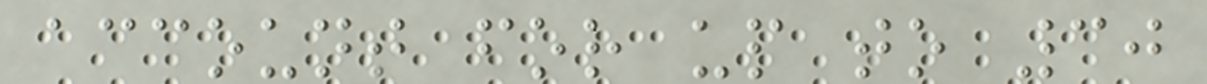account for up to 30
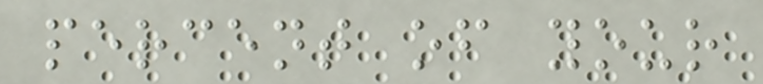percent of your
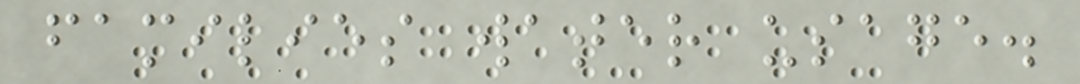families water usage.
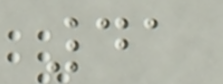41
